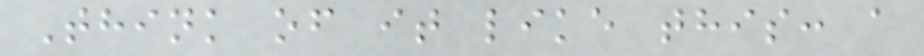Think of it like this: a
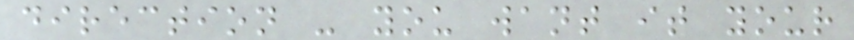direction - you want it your
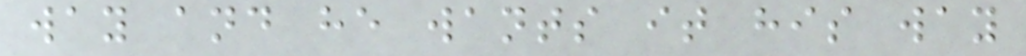way and he wants it his way
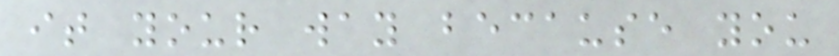it your way because you
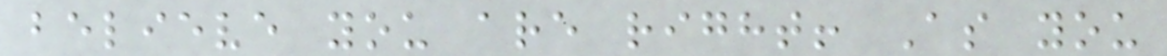believe you are right! As you
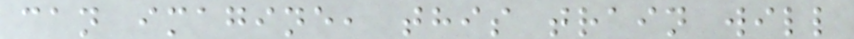can imagine, this train will
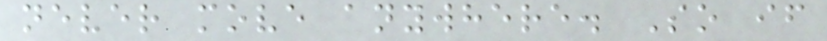never move anywhere. So if
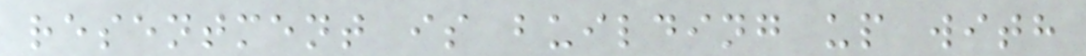resentment is building up with
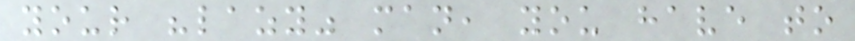your "lazy" man, you have to
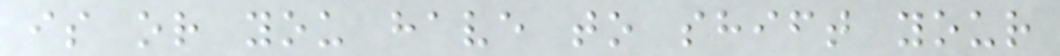is or you have to shift your
